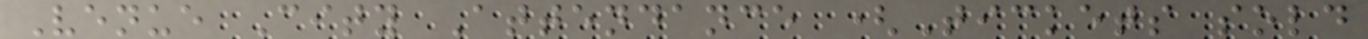Venue City Attendance (Tickets sold
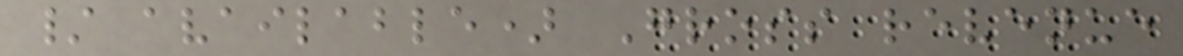/ available) Gross revenue
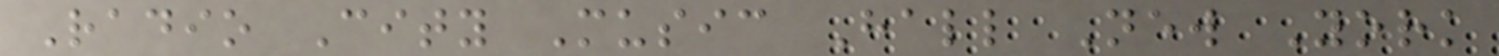Radio City Music Hall New York
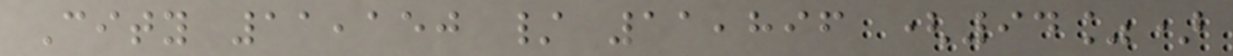City 11,150 / 11,896 (94%)
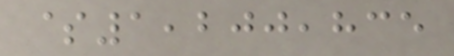$1,200,835
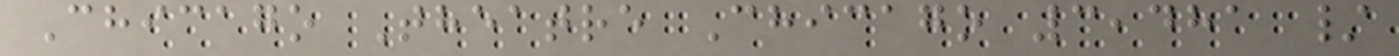Chicago Theatre Chicago 3,481 /
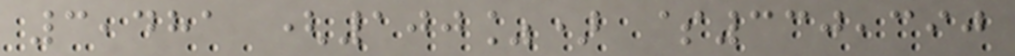3,481 (100%) $330,390
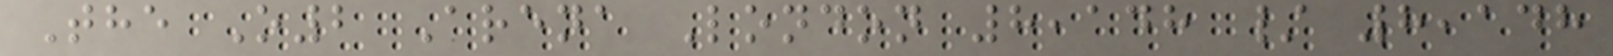The O2 Arena London 8,148 / 8,148
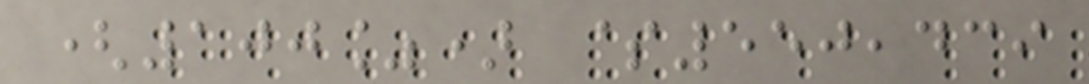(100%) $550,439
